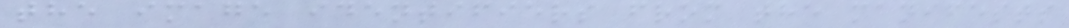the image identifiers from the manifests
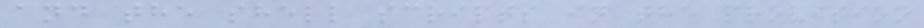and the shell scripts in the provision
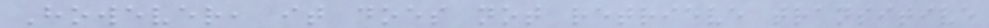However, it does not retrieve transitive
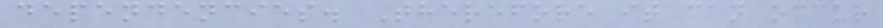dependencies. Therefore it can occur
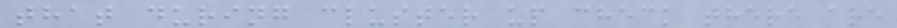that during cluster up check there are
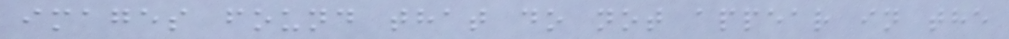images found that do not appear in the
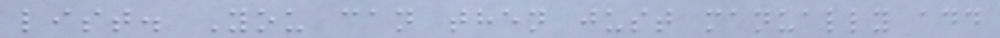list. You can then just manually add
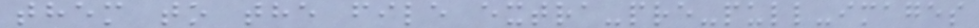them to the file extra-pre-pull-images
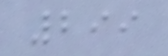299
